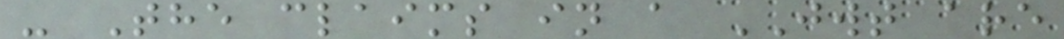- The claims in a JWT are
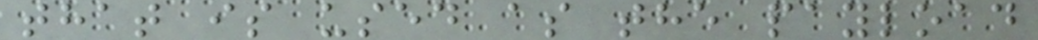that is used as the payload
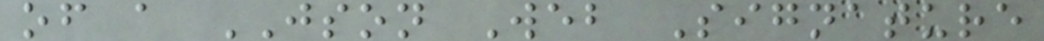of a JSON Web Signature
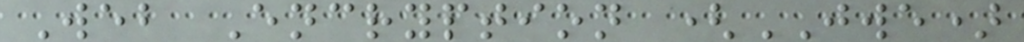Web Encryption (JWE)
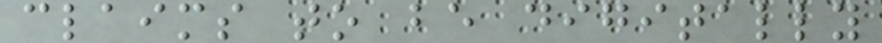claims to be digitally
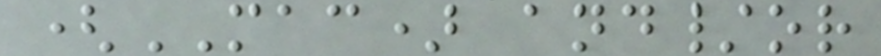(MAC) and/or
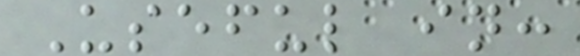Useful in:
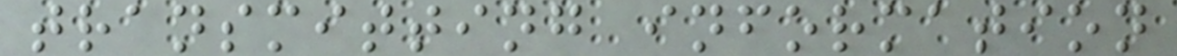transmitting information
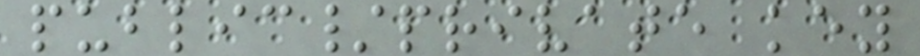public/private key
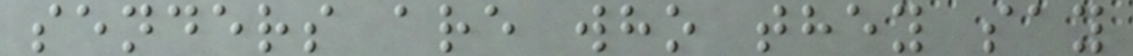senders are who they say
